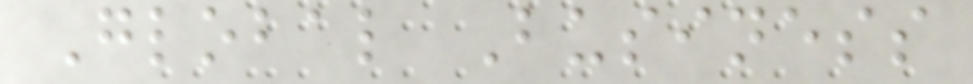Global Business
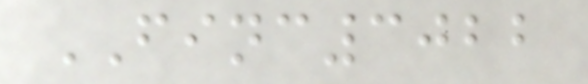FINC3022
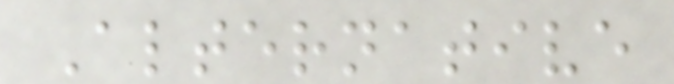Alternative
